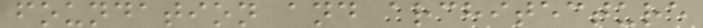foundation and architecture
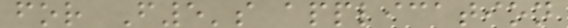for F5's application
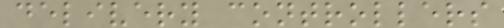delivery controllers
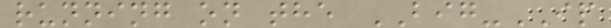running on the BIG-IP
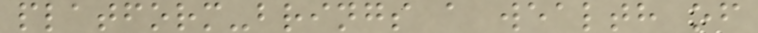platform-brings a wealth of
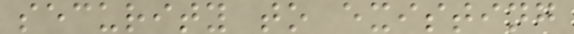security to existing
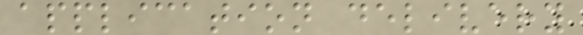application delivery
